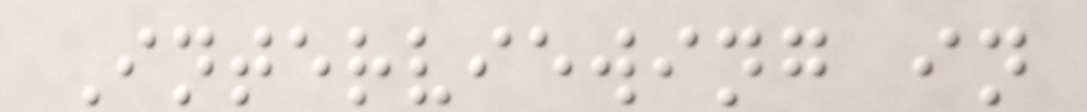Interviewing in
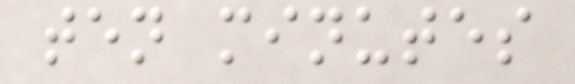ten minutes
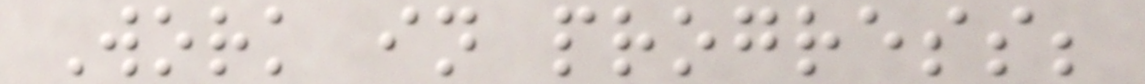Work in progress;
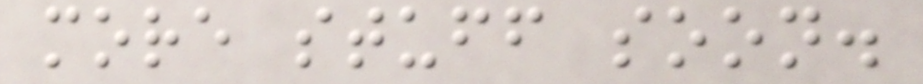more stuff soon.
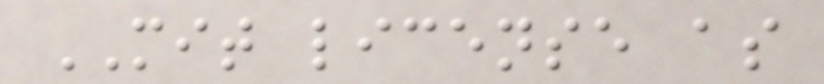MIT license as
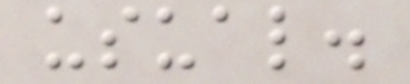usual.
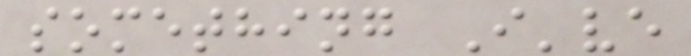something I've
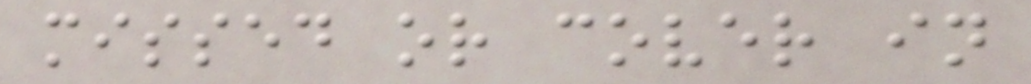missed or cover in
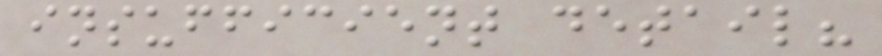insufficient detail?
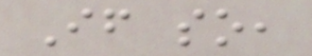If so,
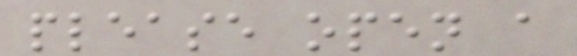please open a
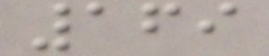169
